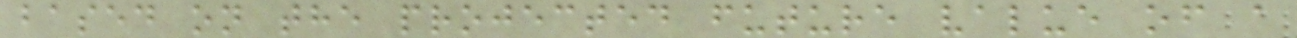based on the projected future value of a
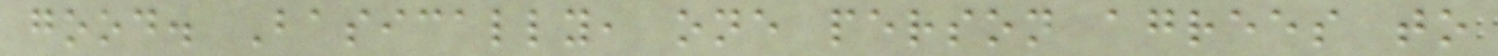good. Basically, one person agrees to
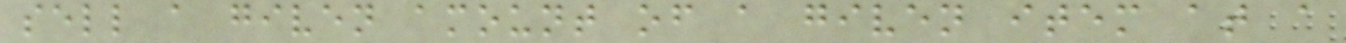sell a given amount of a given item at a
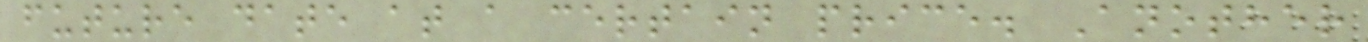future date at a certain price. Another
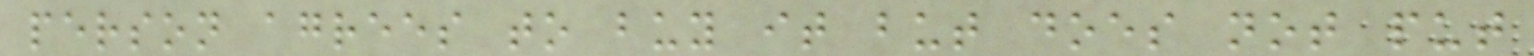person agrees to buy it but does not put
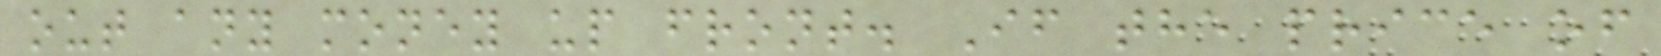out any money up front. If the price of
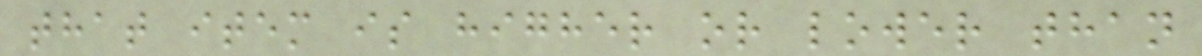that item is higher or lower than
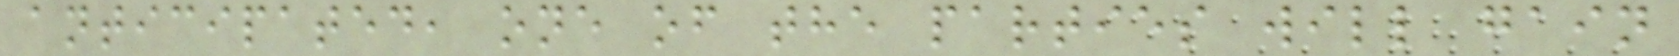anticipated, one of the parties will gain
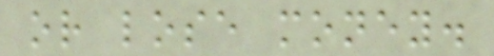or lose money.
